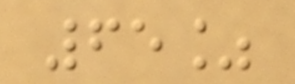65%
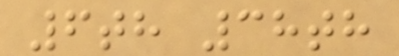6th 38th
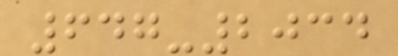647-2034
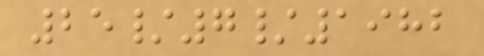25/7/1982
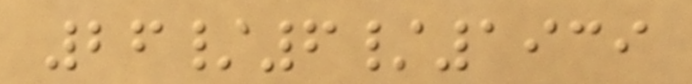26/6/1939
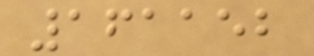161152
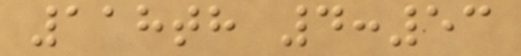118th 4:53
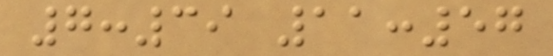7:39 11:57
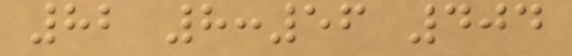82 8:56 404
